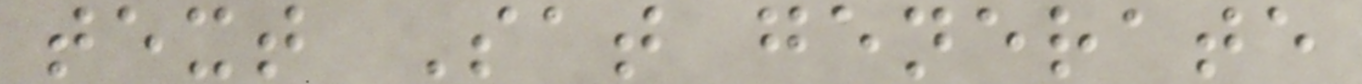text Sat generate
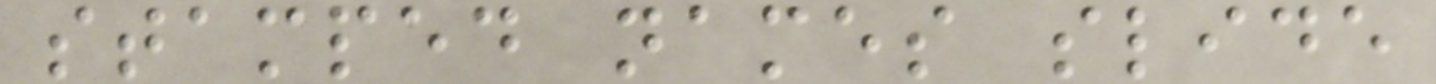stamped names slide
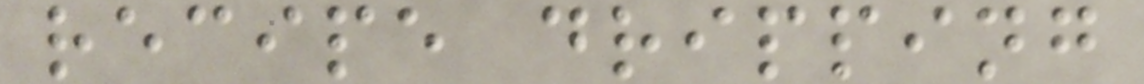recipe dripping
